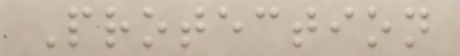Protection
